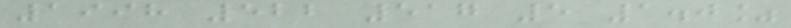1998 522 517 5 1.0%
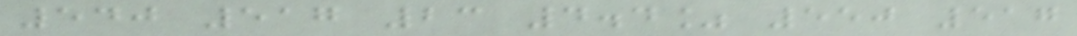540 517 23 4.4% 550 517
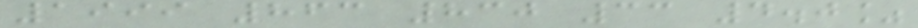1999 863 830 33 4.0%
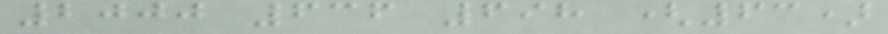2000 636 698 (63)
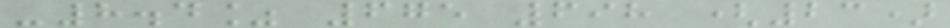-8.4% 675 698 (23)
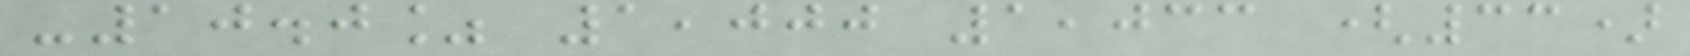-10.0% 1,000 1,033 (33)
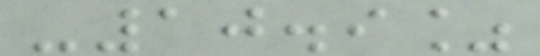-10.9%
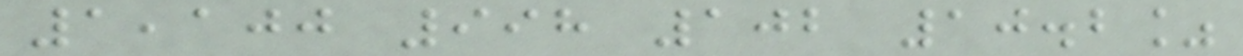1,100 998 102 10.2%
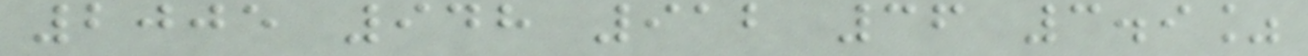2005 948 912 36 3.9%
